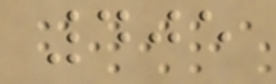405
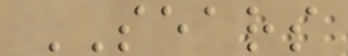SEARS
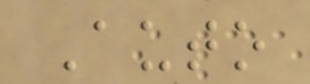Auto
